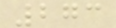273
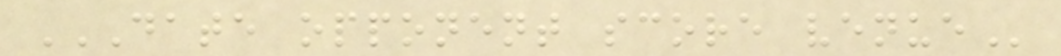DATE OPPONENT SCORE VENUE
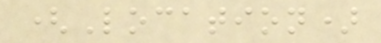(Location)
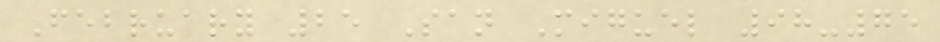February 25 San Miguel 98-75
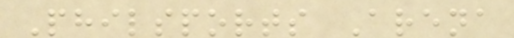Philsports Arena
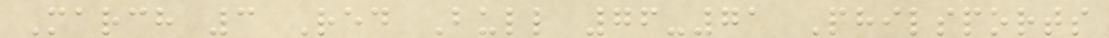March 3 Red Bull 76-71 Philsports
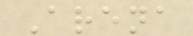Arena
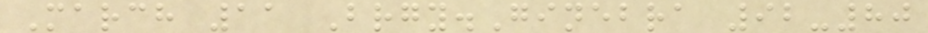March 11 Brgy.Ginebra 92-80
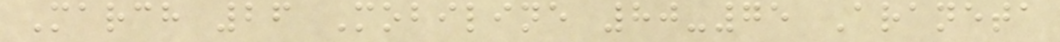March 26 Mobiline 80-75 Araneta
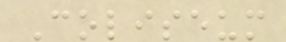Coliseum
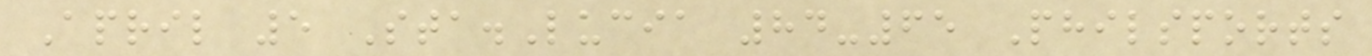April 5 Sta.Lucia 84-65 Philsports
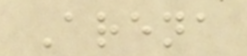Arena
